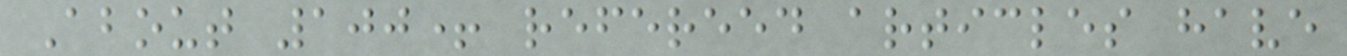About 100+ refereed articles have
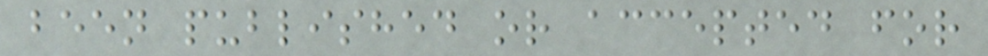been published or accepted for
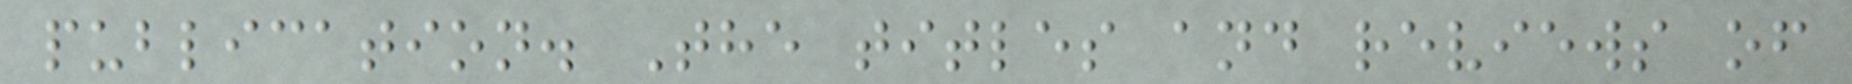publication. The titles and reviews of
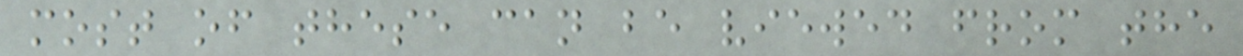most of these can be viewed from the
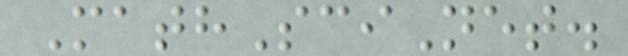MathSciNet.
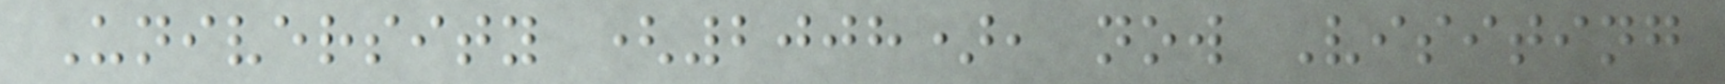University (2008), now Visiting
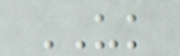UK
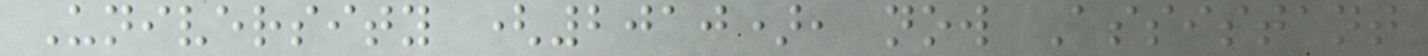University (2010), now Assistant
